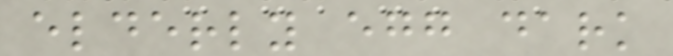elderly egg dark
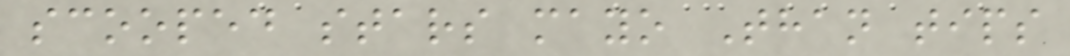scooped stars mayo Than tips
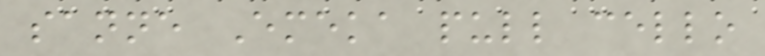sanne Emeka pull cello
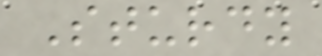Sturdy
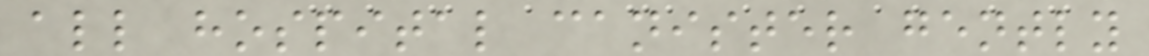all hospital canister gently
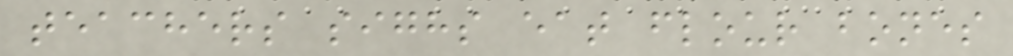teachers sighs eat flour bones
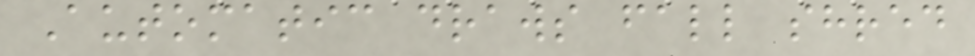Automatic draws fall shred
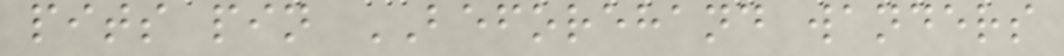pits pin BEFOREHAND wanders
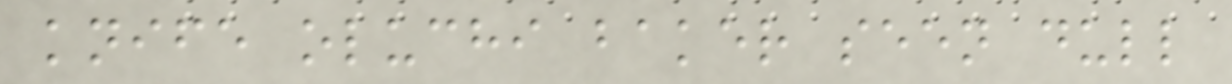knife oluchi baker seen dull
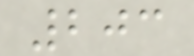203
